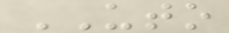UTO
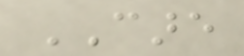CARE
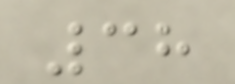38
